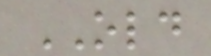OLD
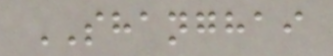SHANGHAI
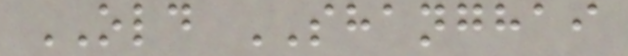OLD SHANGHAI
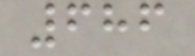686
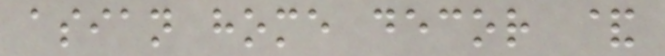asian home decor &
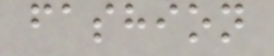fashion
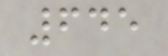645
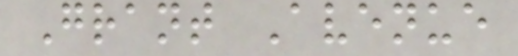Grant Avenue
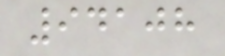94108
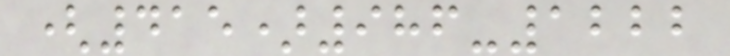(415)986-1222
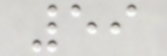59
